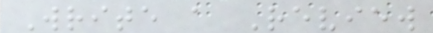Write a Review
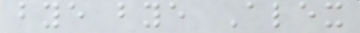bye bye Alex
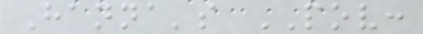Hanna's POV:
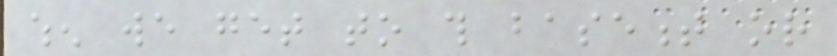when we get to this basement or
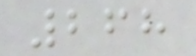268
